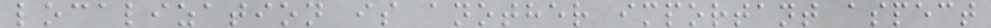localization is another important aspect
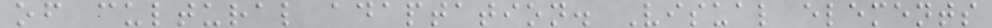of cultural adaptation. Visual elements
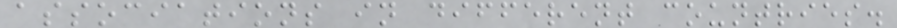associations in different countries.
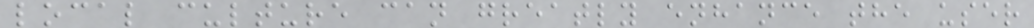local culture can greatly enhance the user
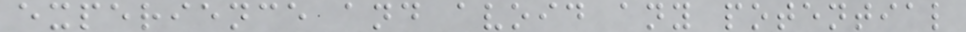experience and avoid any potential
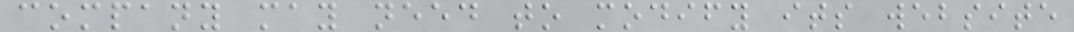company may need to modify its website
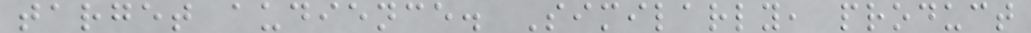target audience. Similarly, product
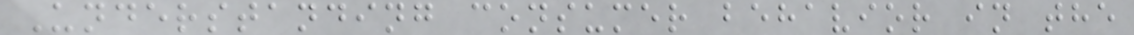Understanding consumer behavior in the
